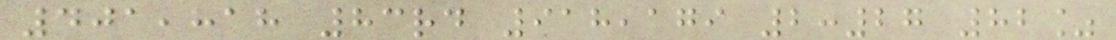401,818 83rd 918,179 2:27 82%
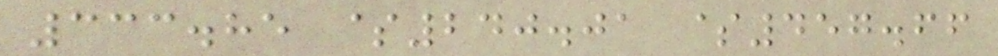333.85 $240.01 $457.66
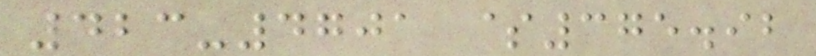423-4701 $375.92
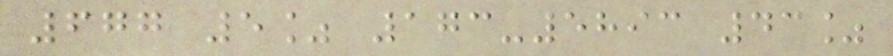677 5% 173-5893 43%
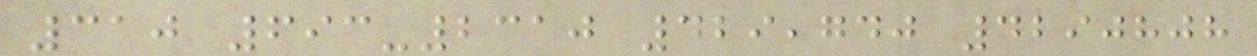310 693-2310 429,740 4290808
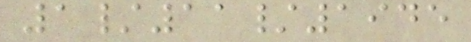1/11/1945
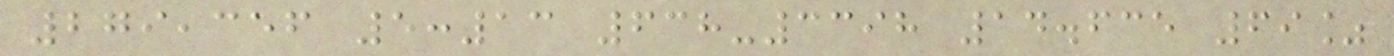279,356 5:13 638-3398 14.635 69%
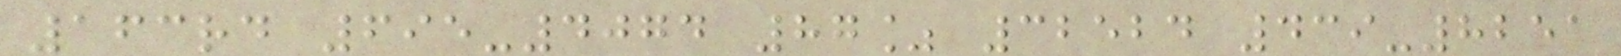163rd 695-4074 87% 32524 439-8251
